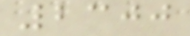2300
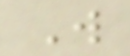W
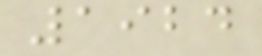1924
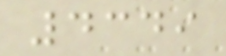4349
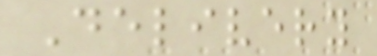Delivery
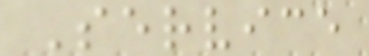Service
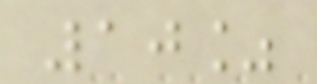10%
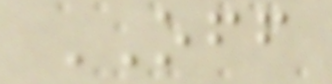OFF
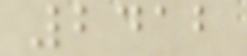2412
